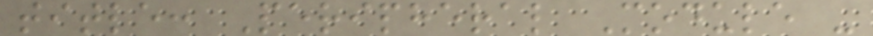title: Peripheral Module -
